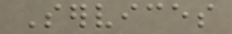Services
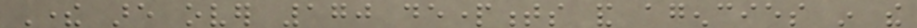There are over 170 departments and agencies in the
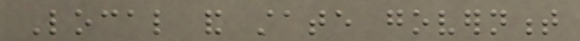Local and state government
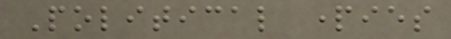Political parties
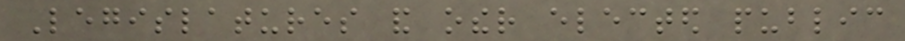Legislatures and other elected public
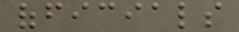officials
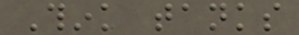Think tanks
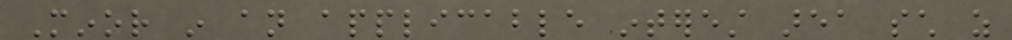Minor in an applicable interest area such as
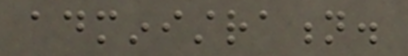administration.
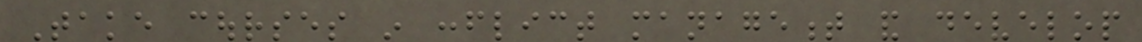Take courses in conflict management and develop
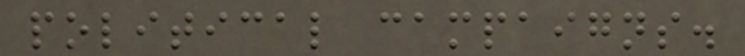political campaigns.
